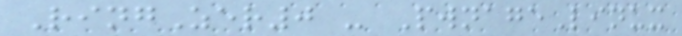RingZer0 - PwnageLinux
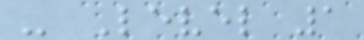- Level 1
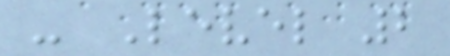- Level 2
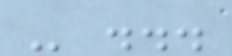- ...
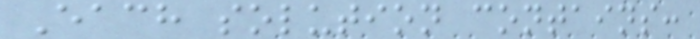Each solution contains:
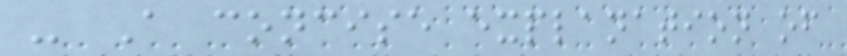- A concise explanation of
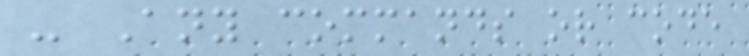- Any commands or code
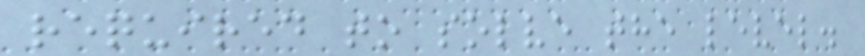required to solve the level.
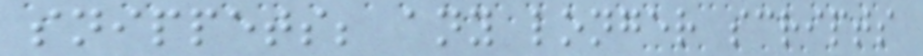snippets; any longer scripts
